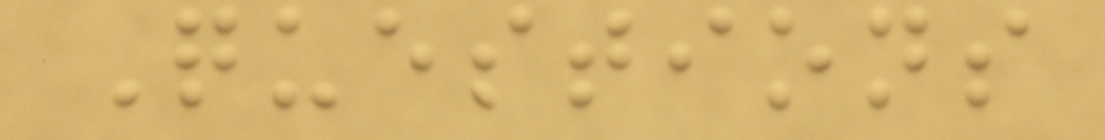Questions
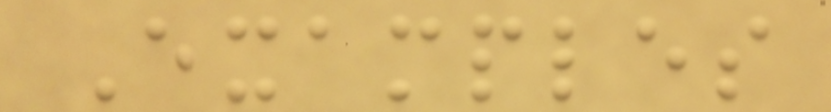Examples
